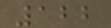122
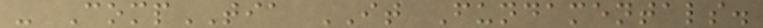- CompTIA IT Fundamentals.
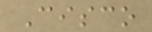Cisco
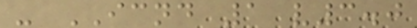- ICND 1 v3.0
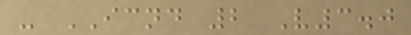- ICND 2 V3.0
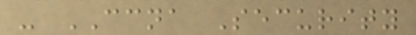- CCNA Security
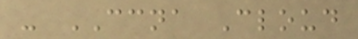- CCNA Cloud
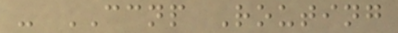- CCNP Routing
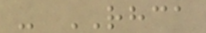- RHCA
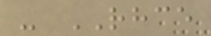- RHCE
